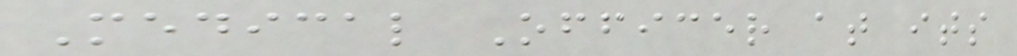Medical Officer at its
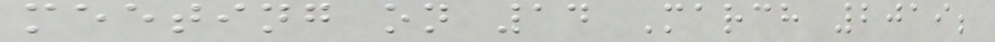meeting on 14 March 2019;
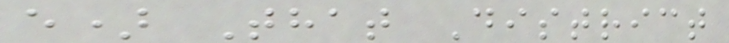e) That District
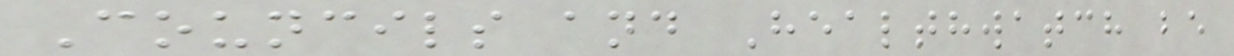Councils and Healthwatch be
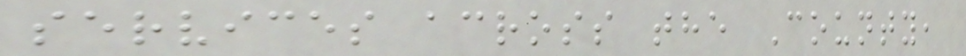services across the County,
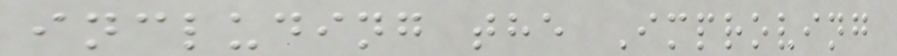including the Improving
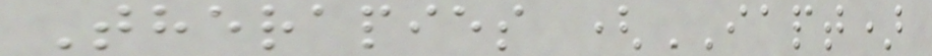Therapies (IAPT)
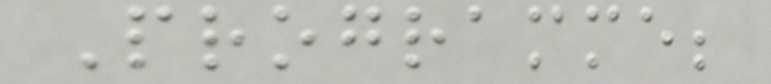Programme;
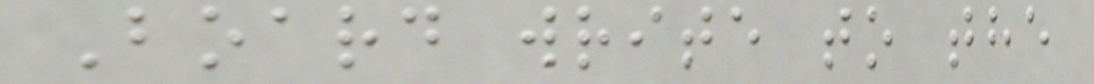Board write to the
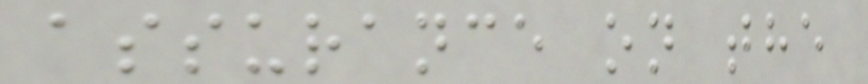assurance on the
